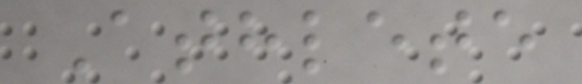Athlete
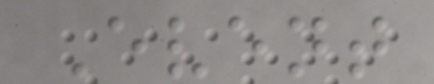Event
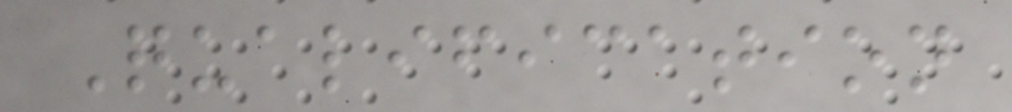Qualification
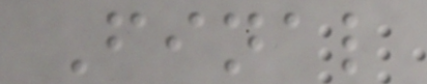Final
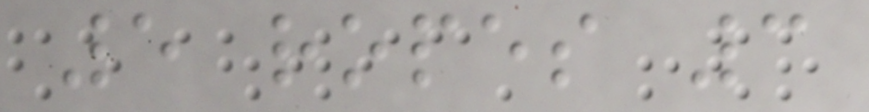5 ropes 3
